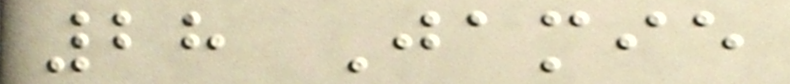28 Jamie
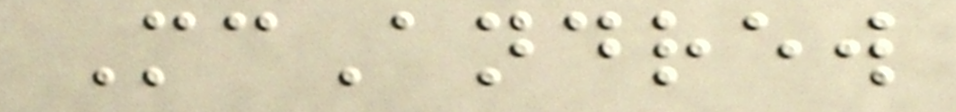McAndrew
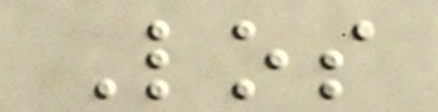Los
